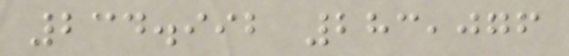234.992 283,076
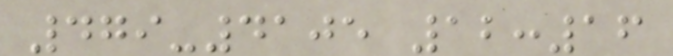479-4105 12:16
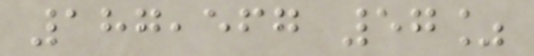187,567 57%
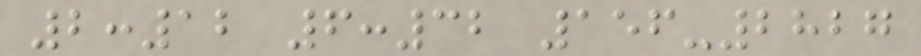2:12 6:32 156-2827
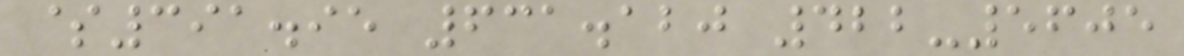$391.95 631.120 422-5605
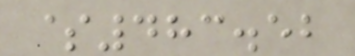$483.52
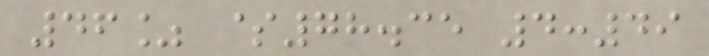46% $78.35 4:49
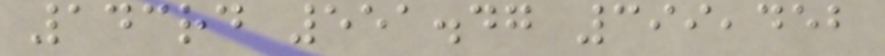143rd 551.47 399,452
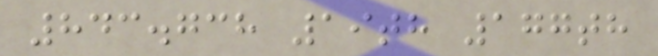843.738 19th 177th
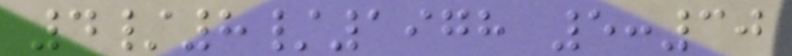4/8/1978 5:30
